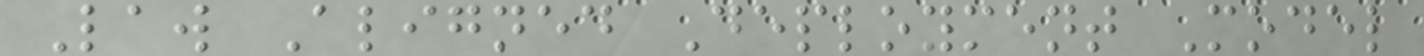Law Aligned Deployment Model
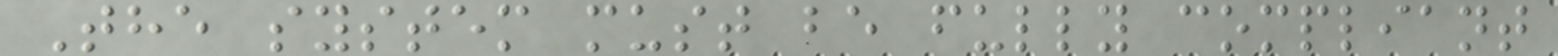The system must be fully compliant
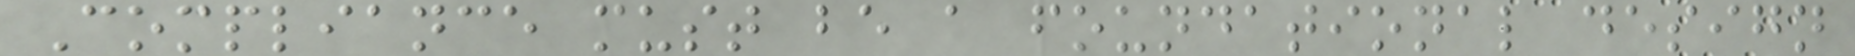Compliance must be a foundational design
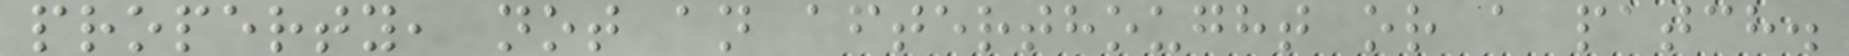property, not an afterthought or a patch.
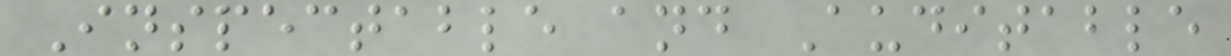Inspectable and Auditable
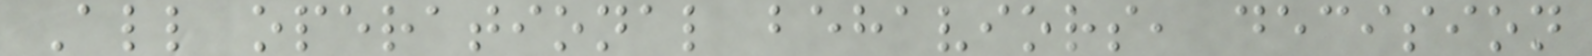All operational behaviors, decision
